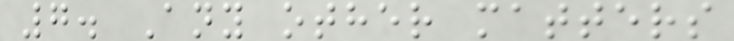7. Any other matters
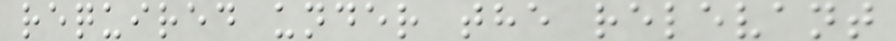required under the relevant
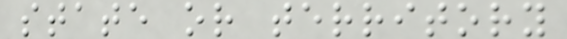state or territory
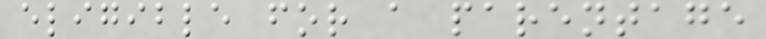eligible for a parentage
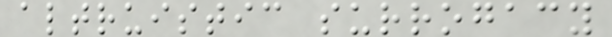altruistic surrogacy
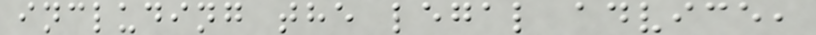including the legal advice,
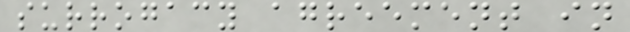surrogacy agreement in
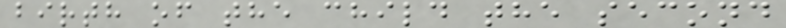birth of the child the second
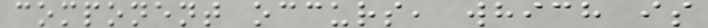component occurs, which is
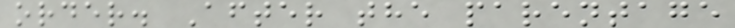order. After the parentage
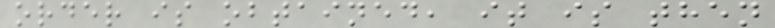order is obtained, it is then
